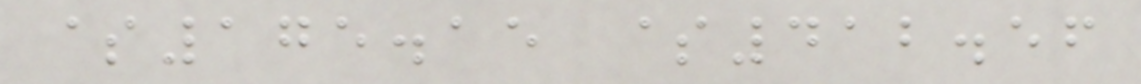$175.15 $412.56
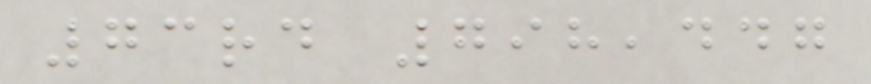73rd 798,447
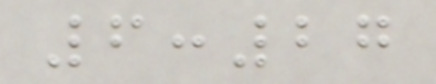6:27
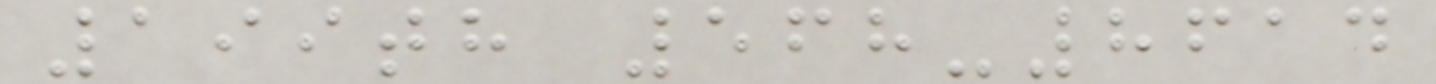199th 568-8614
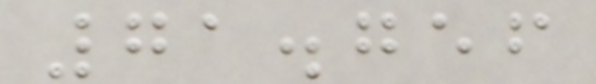71.756
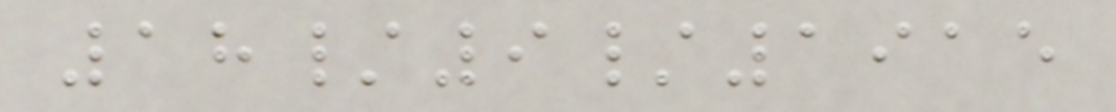18/9/1915
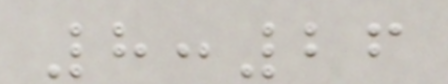8:26
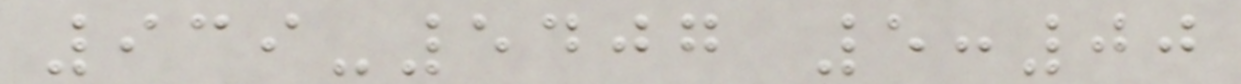939-5407 5:00
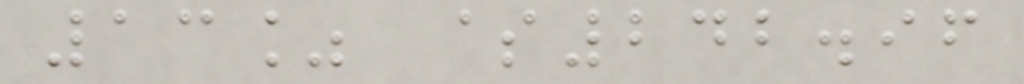13% $242.96
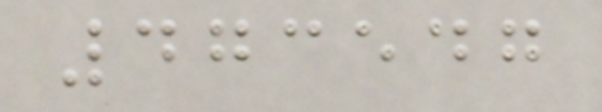473547
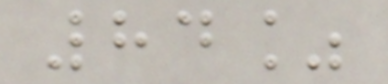84%
